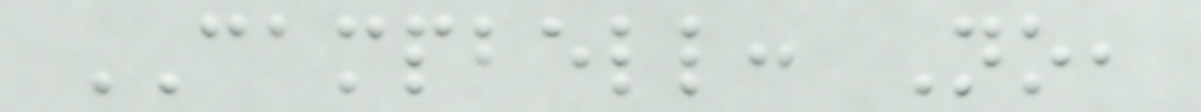CAMPBELL: No,
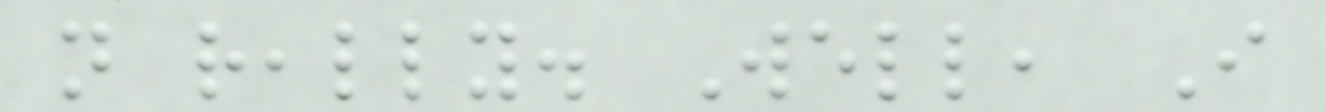not really. Well, I
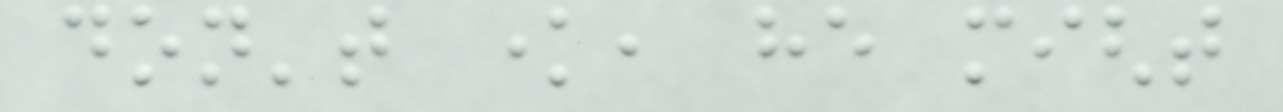don't know, he might
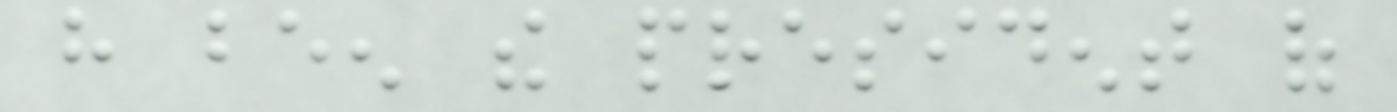have been the president of
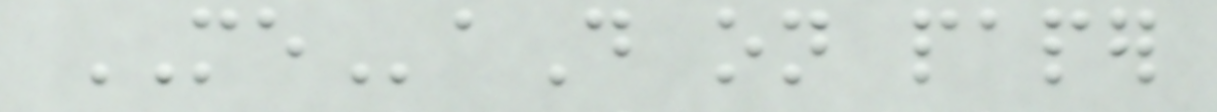MEaD on paper
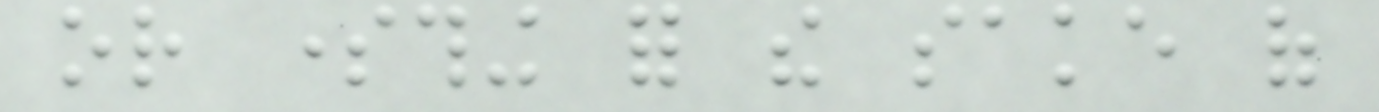or something for the sake of
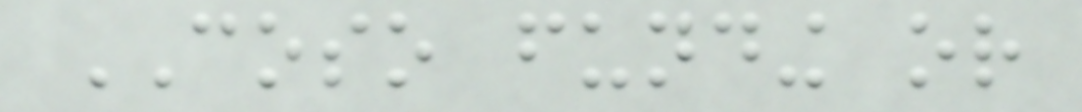COSO funding or
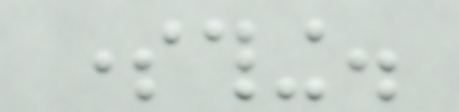something.
